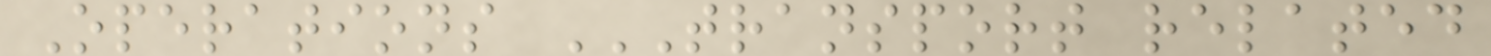Operations TRANSPORT RELATED
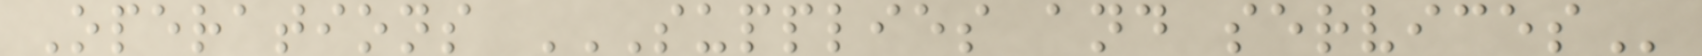Operations SUPPLIES AND SERVICES
